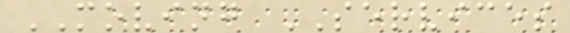MOVING SERVICES
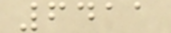6411
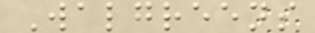Walgreens
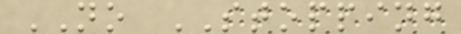NO STOPPING
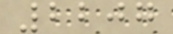2207
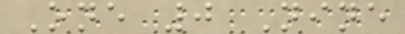One 0 Nine
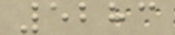5283
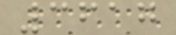3617
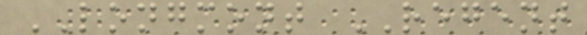LONGMONT REGENT
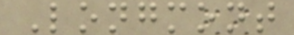Longmont
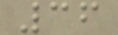36
